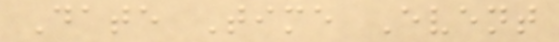Date Time Event
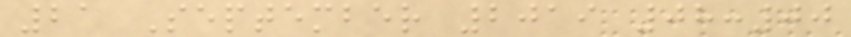21 September 2019 08:00
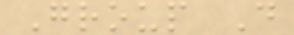Group D
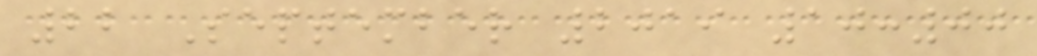22 September 2019 10:00
